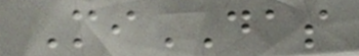MiDAS
